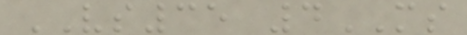VS35 4MS
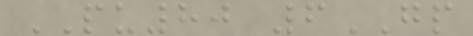PU80 6GP
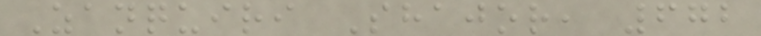Zanquiri Shajor, 672
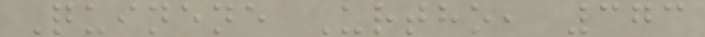Quinene Urtho, 373
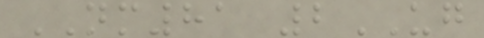NM81 2UG
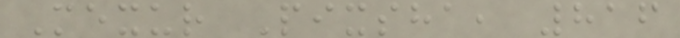Mexur Pixsha, 816
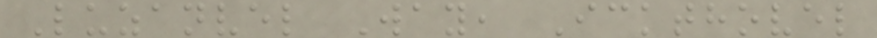Luzanvel Way, Ickthovel
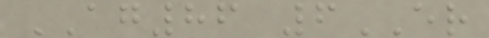AG86 6ER
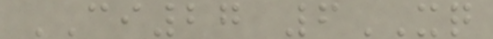CI27 6XQ
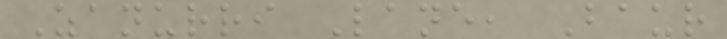Zanurri Lane, Baur
